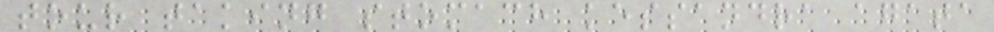tour taking stomach kessandra agata
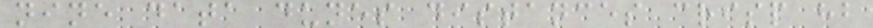nine data dunes distances crisp hb
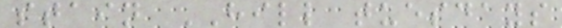stain HILL tuesdays
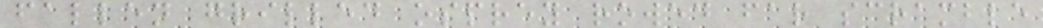fallen grilled osprey rowed far scramble
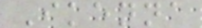Ikenna
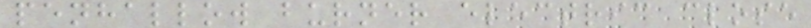penhallow burner electric close
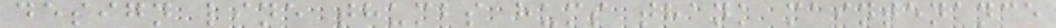design line thumbs hums thank maintenance
